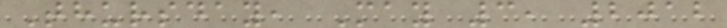Thursday, May 3, 2012
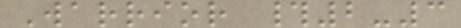Warrior #2-3
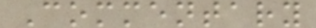Commentary
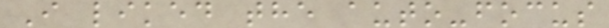I liked the auto-focus
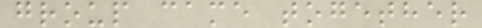group came together
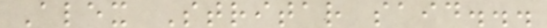Alex Stritar said...
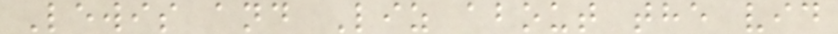Lewis and Liz about the vid
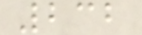232
